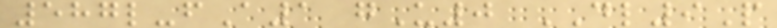587l-fA1 gU0 DL9P
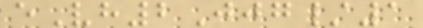eVh2Jjg/1
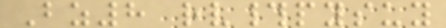Bz8 rv#pysuy
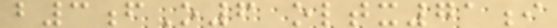b3fO6 oltx71i
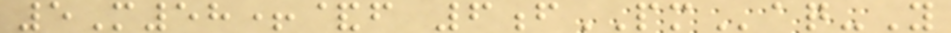5M58+&f 6fPMaq-Y
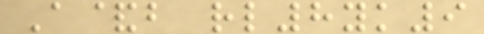A&b rl8yk9
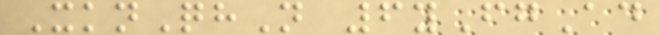XknQhN 6yFgAd
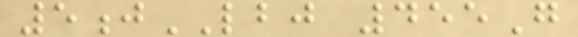5jLBJ 455G
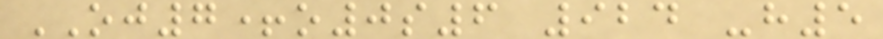OJ7+o0s6 924 -h5
